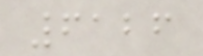6126
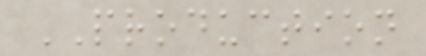PRODUCTION
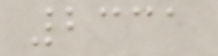2331
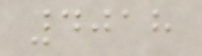4018
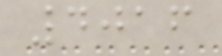4016
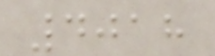4018
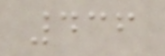436
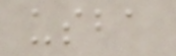usba
